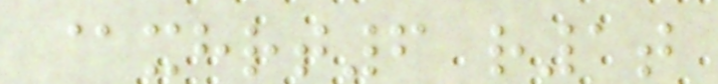@xhrt6 r1t
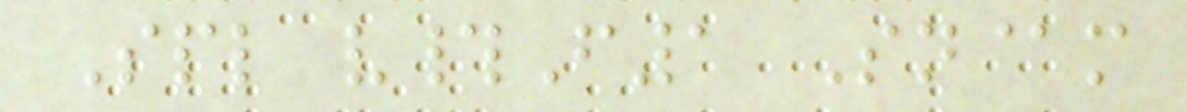Spl v#F1 Sn@m
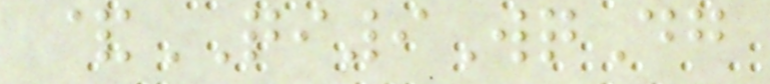&QI9WqDg
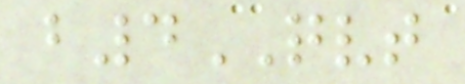b4QVT
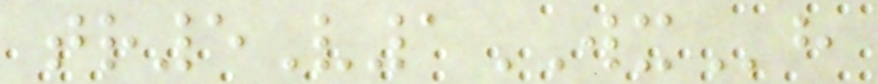tr5V1WXh
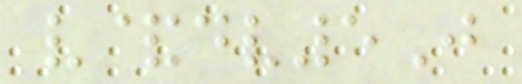v&dv5J
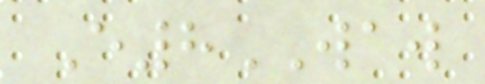E8WAW
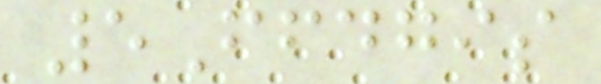5Ffdgis
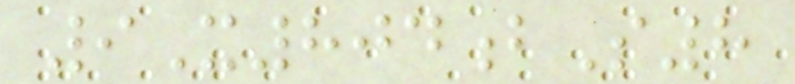9X804bS8
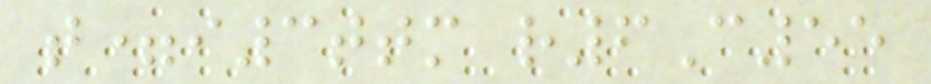t=i3ttm r6C55
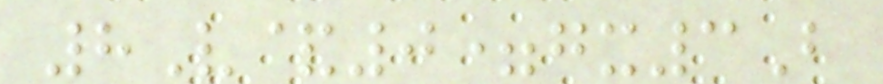8V&0=gx3B
